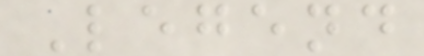Legend
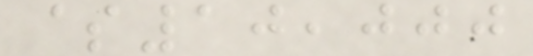$10,000
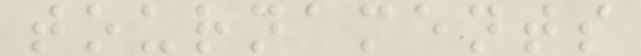tournaments
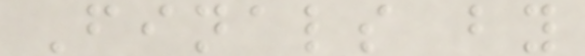Finals by
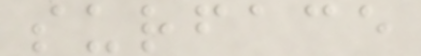surface
